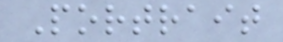Portrait
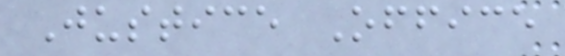Justice Office
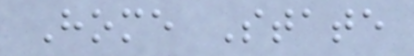Home State
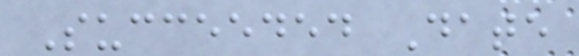Succeeded Date
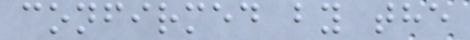confirmed by the
